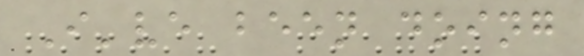I've been doing
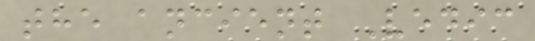the ancient Vedic
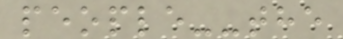people--the
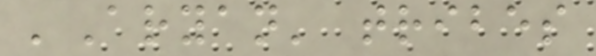'Aryan' tribes
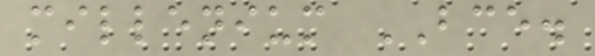millenium BCE.
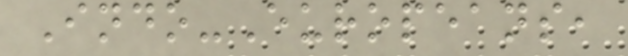Indo-Europeans,
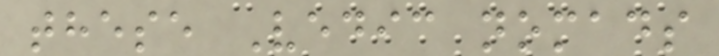these Vedic nomads
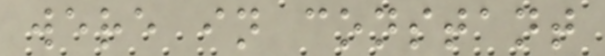were in constant
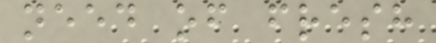need of fresh
